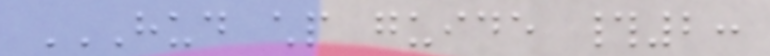HUD CHP GUIDE #2:
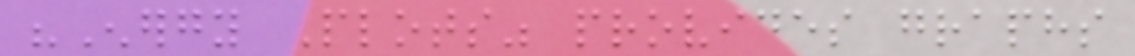"Energy Plots" provides graphs
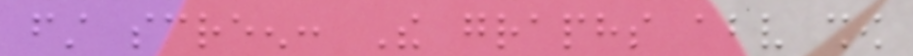first screen: The graphs above show
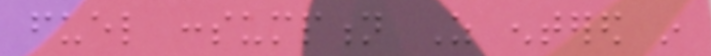fuel consumption As entered in
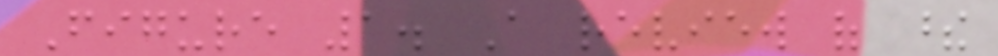Figure 1. A review of these
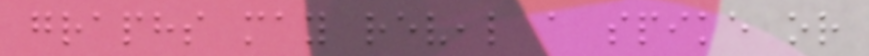graphs may reveal a spike or
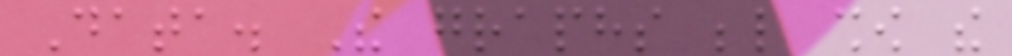Data. The graphs below show the
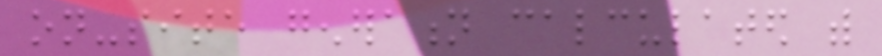on-site generation calculated with
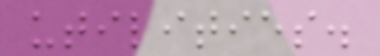utilities.
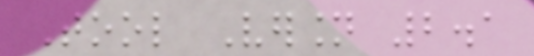Tool Version 2.1
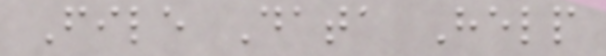File Data Help
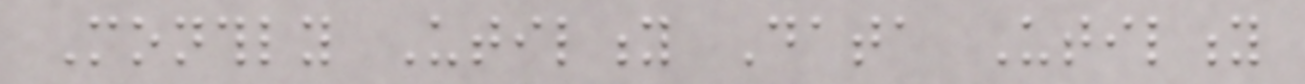Monthly Utility Data Utility
